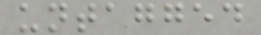untagged
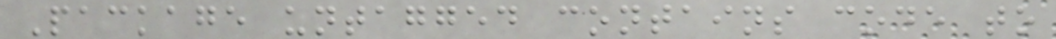Package untagged contains code to
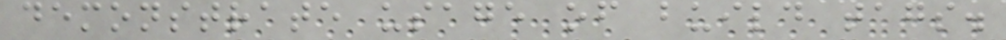demonstrate usage of build tags.
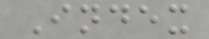Index
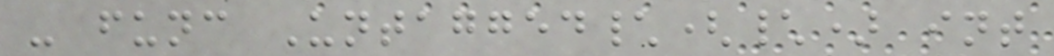- func Untagged\(\) int
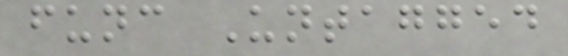func Untagged
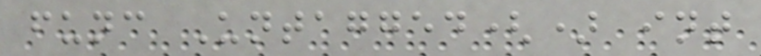func Untagged() int
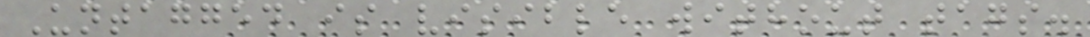Untagged is visible without tags.
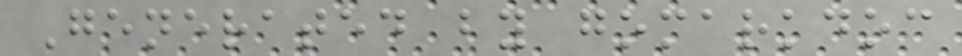Generated by gomarkdoc
